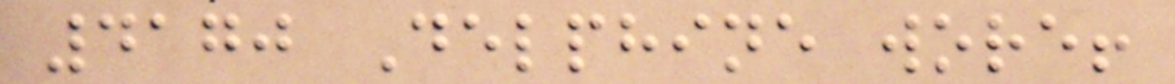4170 Delphine wore!
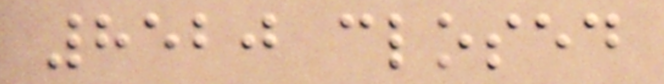8520 closed
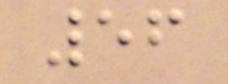56
